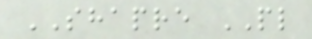SHAPRE PL
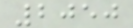2050
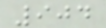904
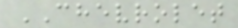CHEVROLET
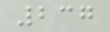237
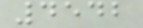4542
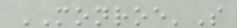MONROE'S
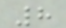8
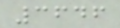3646
